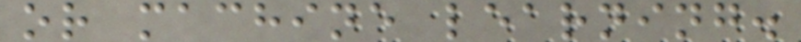or machine learning.
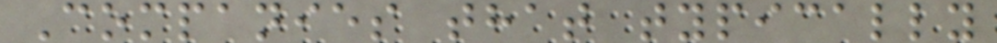Companies that typically
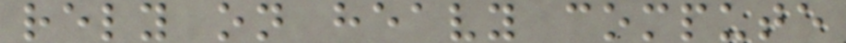rely on heavy compute
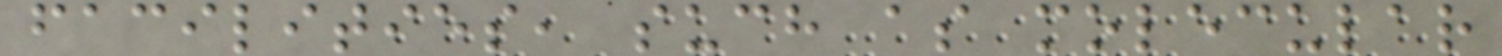facilities, such as molecular
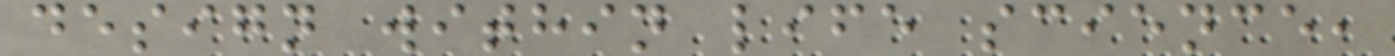design within life science,
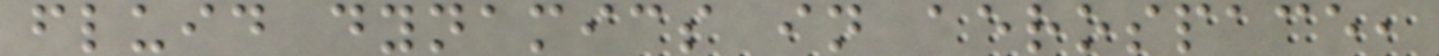fluid dynamics in aerospace,
